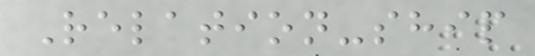Relation-ship
